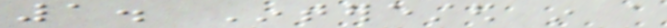1. Interested in a
